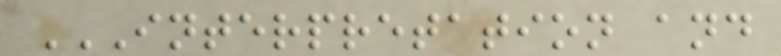INTERPRETATION AND
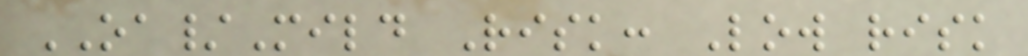OA/Mild Risk: Low risk
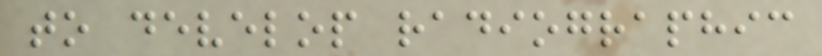to develop radiographic
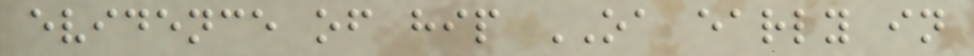evidence of hip OA early in
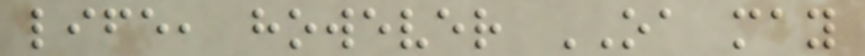life, however OA may
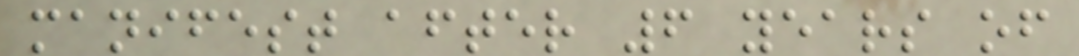manifest after 6 years of
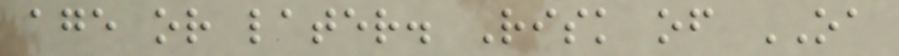age or later. Risk of OA
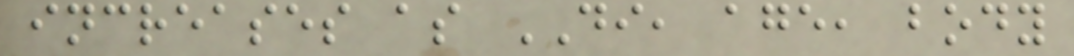increases as DI, age, body
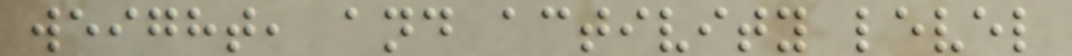weight, and activity level
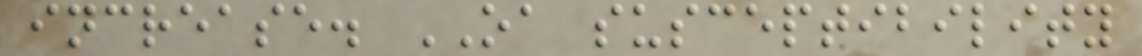increase. OA susceptibility
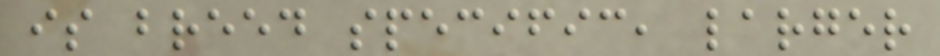is breed specific, larger
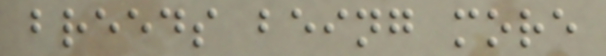breeds being more
